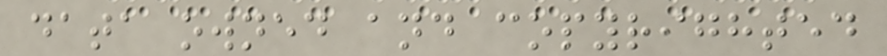data owned and copyrighted
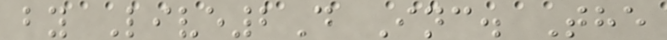by Live2D Inc. The
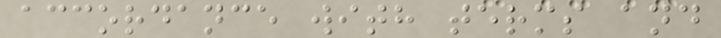accordance with terms and
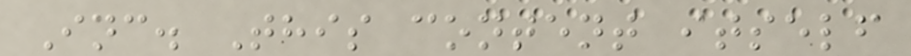Inc. This content itself
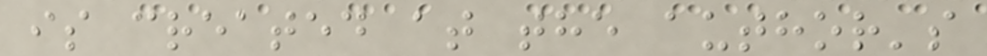is created at the author's
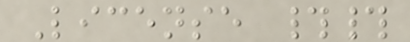License ##
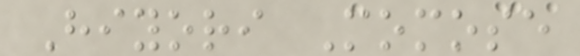Hiyori Momose
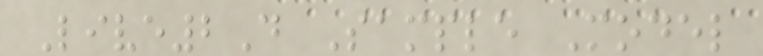Live2D Sample Model
